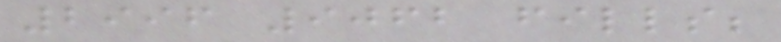2996 9062 fills;
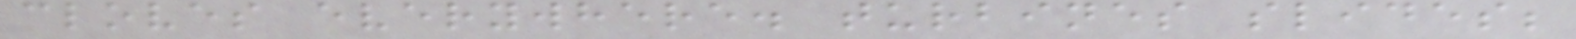cloves everywhere. turbines slides;
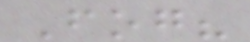Fog?
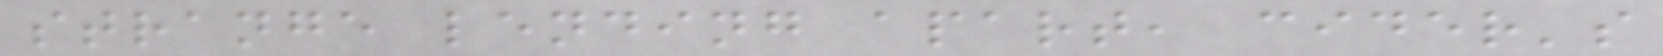strange lending apart, cider's
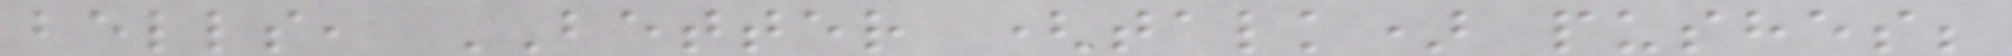bells, BETTER (talk) pushes;
